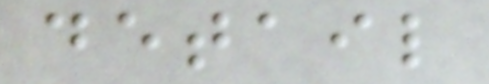detail
